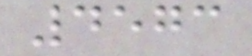4573
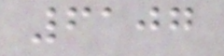6107
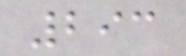293
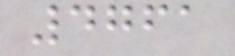4761
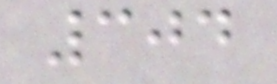304
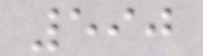590
